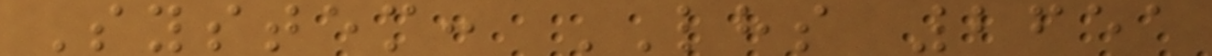System: LHS 2651
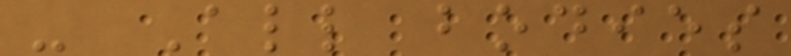- All bodies
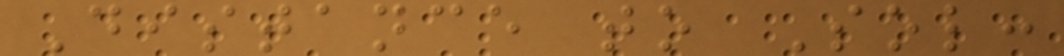Distance to Sol:
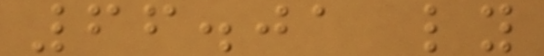66.01 ly
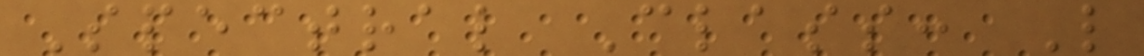Spectral Class: L
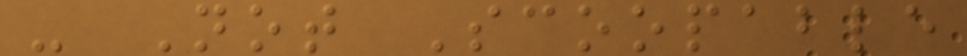- Not Scoopable
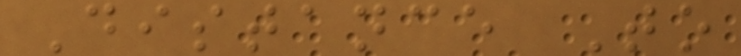Distance To
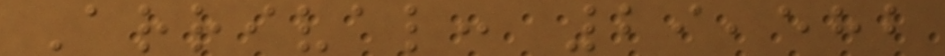Arrival: 29,582
